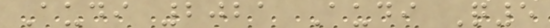Audi 2021 Audi Q5
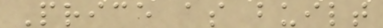Price as built
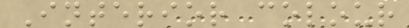Interior colour
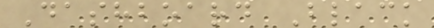Dashboard Black
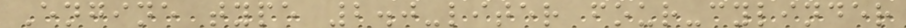Engine type 2.0-liter four-cylinder
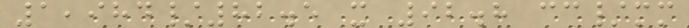1,984/82.5 x 92.8 cc/mm
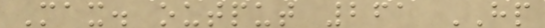Max. output 261 HP
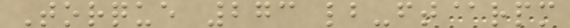Torque 273 lb-ft@rpm
